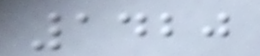1420
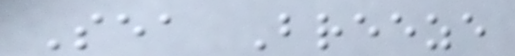Sea Breeze
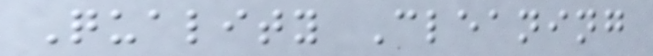Quality Cleaning
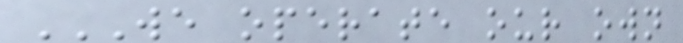WE OPERATE OUR OWN
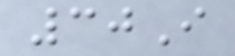30I
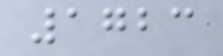1723
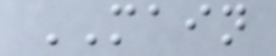MAIN
